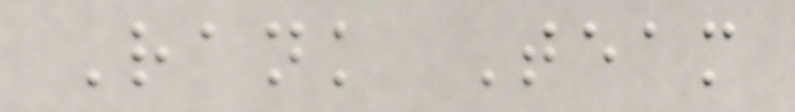Rank Team
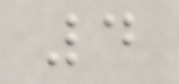4
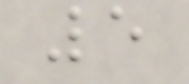5
